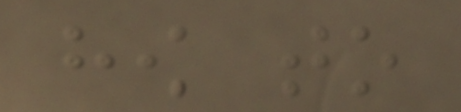how to
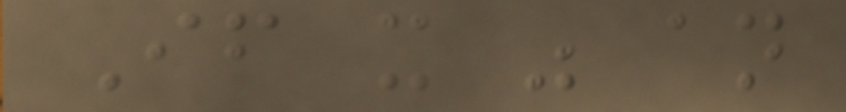If it was an
